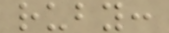ruby:
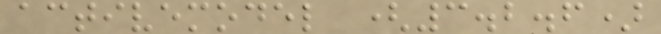activemodel (3.2.6)
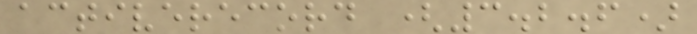activerecord (3.2.6)
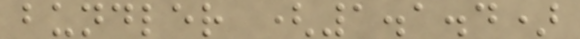bundler (1.1.4)
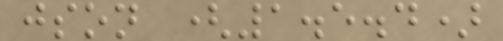json (1.5.4)
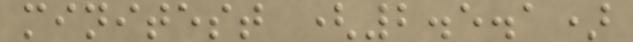minitest (2.5.1)
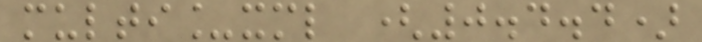multi_xml (0.4.4)
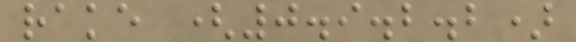rake (0.9.2.2)
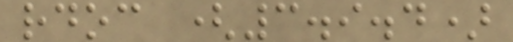rdoc (3.9.4)
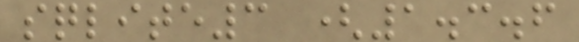sqlite3 (1.3.6
